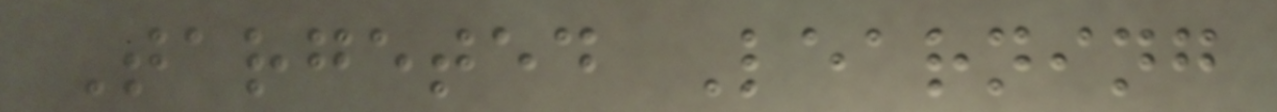Targeted Learning
